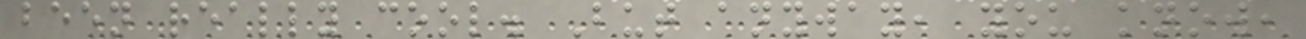been really cool. But anyway, you know,
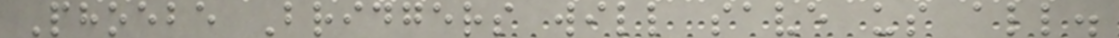Phoebe Bridgers will save us all.
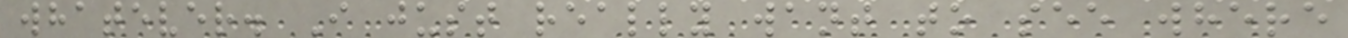whatever. I just really want to see where
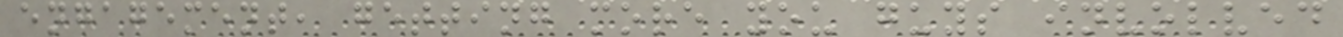engagement, getting more you guys involved
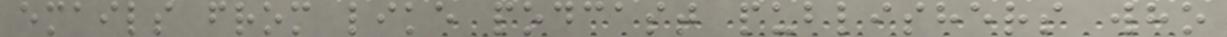emails from like podcast publishers who
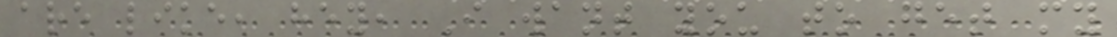are like, hey, I want you to get my
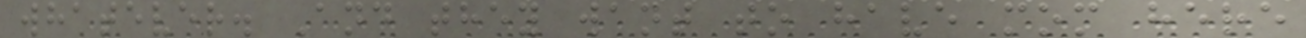whatever. And they want to have mom here
